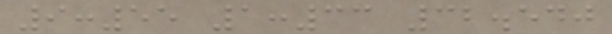9:55 1:33 32.540
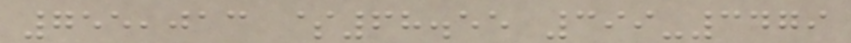755,013 $68.55 399-3479
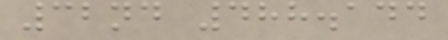32nd 488.144
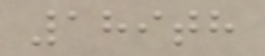189th
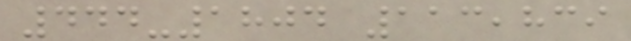444-1804 113,839
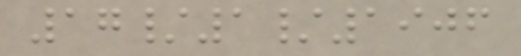17/1/1906
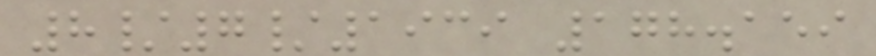8/7/1939 178.159
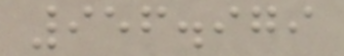956.979
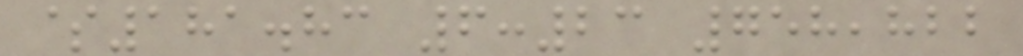$181.83 6:23 758,822
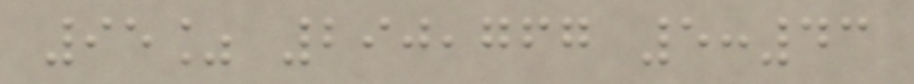95% 290,767 5:43
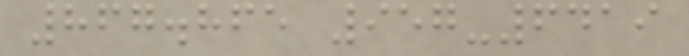867.865 957-6419
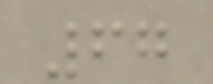67
